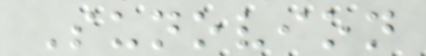Sunovion
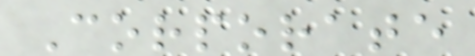Corporate
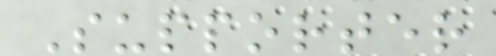Supporter
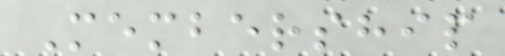Membership
